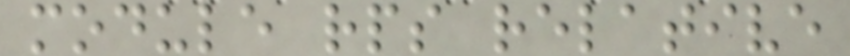module rps relative
